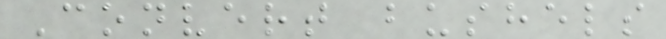Convert bushels
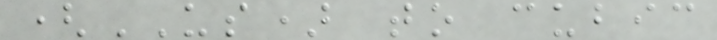(US) to cubic
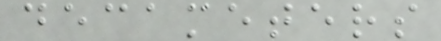decameters
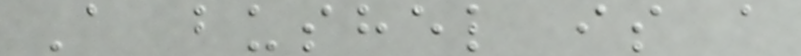A bushel is a
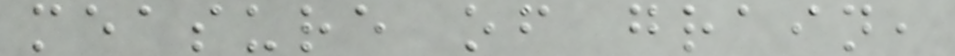measure of grain,
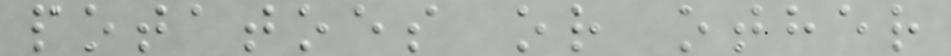potatoes or other
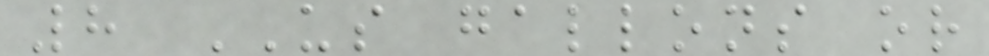8 US gallons or
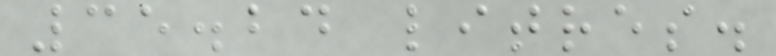35.24 litres.
